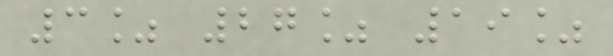3% 27% 19%
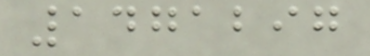1471297
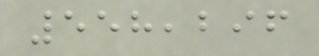558,296
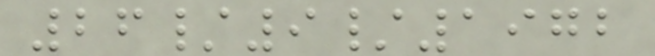26/9/1972
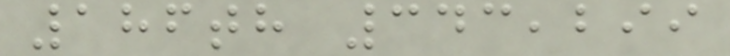186th 343,299
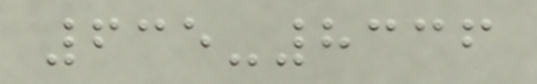635-8336
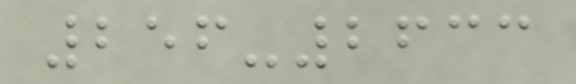256-2633
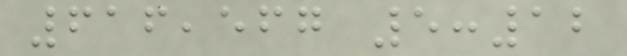616,567 5:12
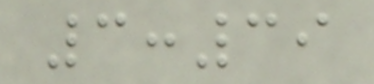3:39
